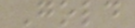Gold
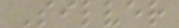Silver
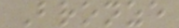Bronze
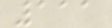111
